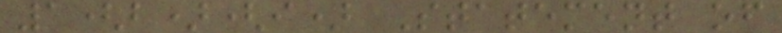1(b)(i) Statement of
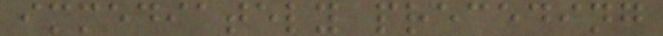immediately preceding
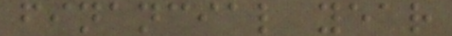financial year
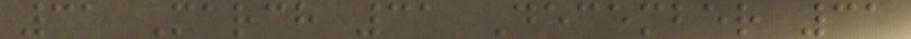31 March 31 December 31
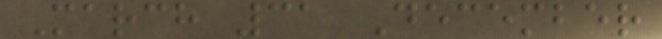March 31 December
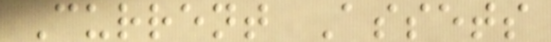Current Assets
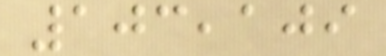103,109
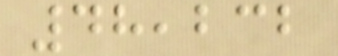48,232
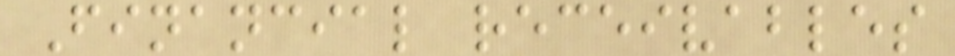Financial receivables
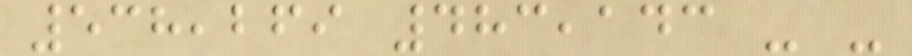538,269 483,143 - -
